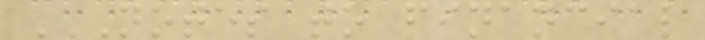NOTES TO FINANCIAL
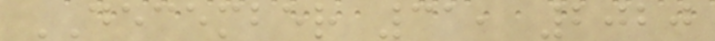DECEMBER 31, 2020
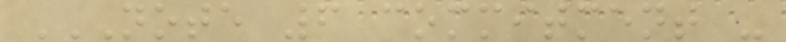NOTE 6 COMMITMENT -
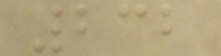232
